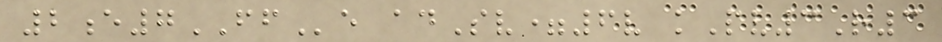2e7FFe adSv=6v kPv3R3
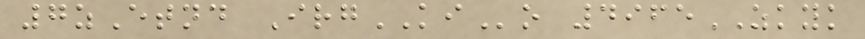7zEtnd IrgKIo 4965ZKYK
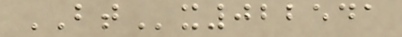BTx022541
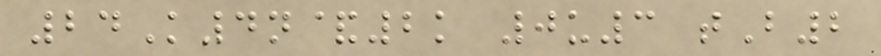24K4n&2k 0u3 tB2
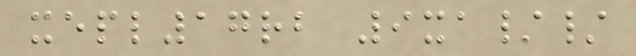xepl17rb 9xa//
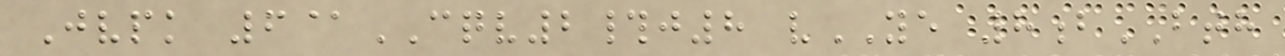Jvpk 6@CQV2#j8 vYE 8bBTH
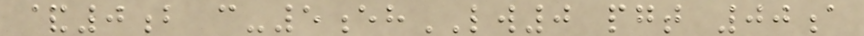&0b c-5ehLW0 pgt 00a
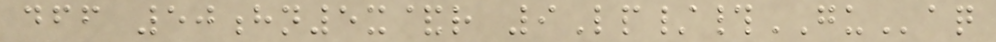dff 50hn5x&r 9Lp/#GUaq
